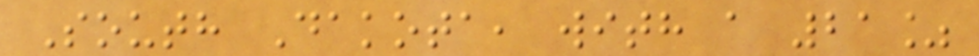South Dakota, with a 21%
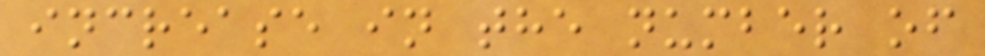increase in the number of
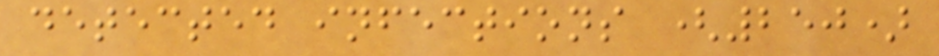detected infections (250)
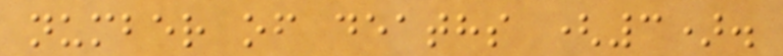number of deaths (3).
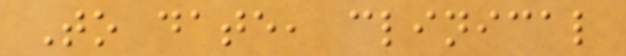To date, clinical
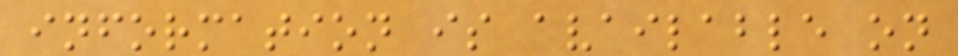information is available on
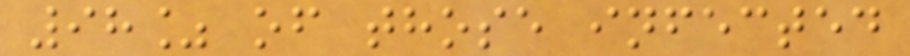98% of those infected
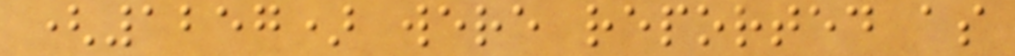(1257) were reported as
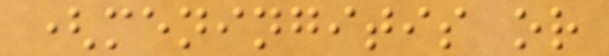(meningitis or
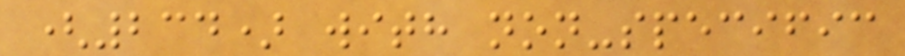(234) with non-specific
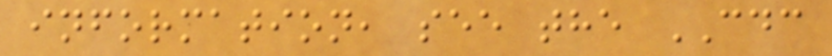information, see the CDC
